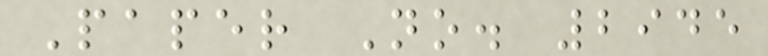Paper No. 2945
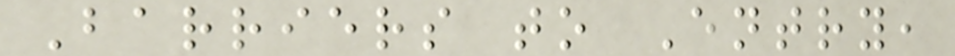Barriers to Entry,
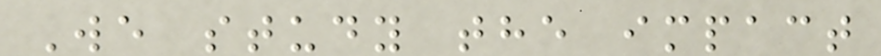We study the impact
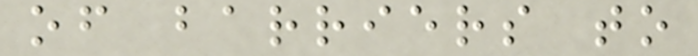of barriers to
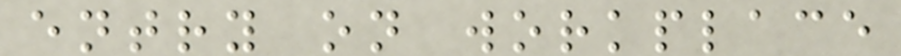entry on workplace
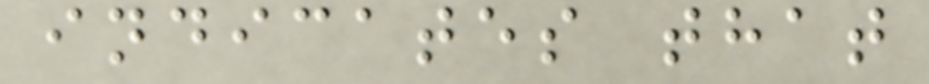indicates that
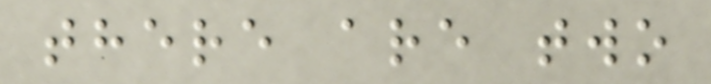there are two
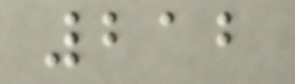212
